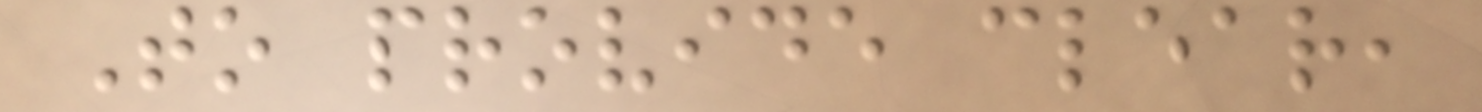To provide clear,
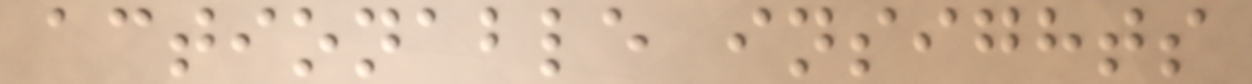actionable insights
